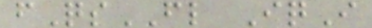fQsFL IqI
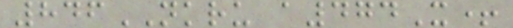846NKRU a474X+
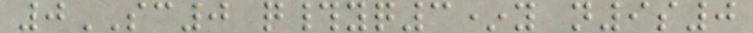0SC0 q#yq3*y n9s0
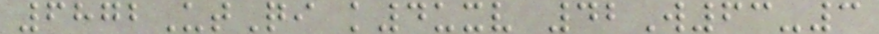6872UtQi k4uxv 42W63-3
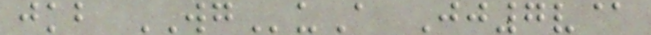jkb WGuA Jj7v@
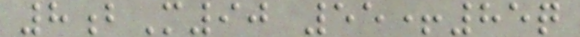8bM90 55+85q
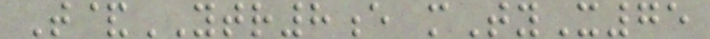T&YTR8e mTyX75
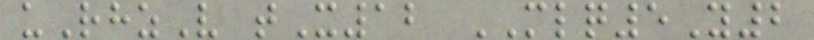uRhzV tX12 MLQ5Y2
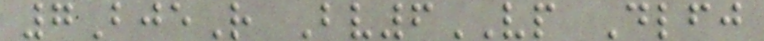7BjeR Bv6VP Dlfj
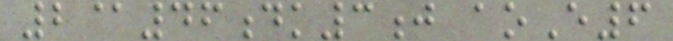2@46dk3j aoE6
